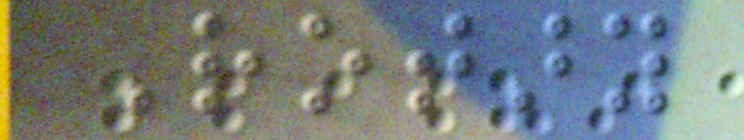Rotary
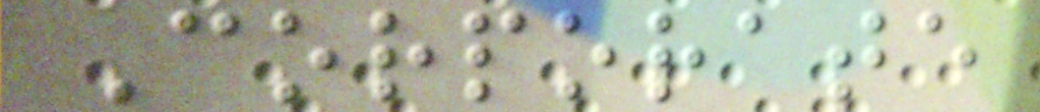Corporate
